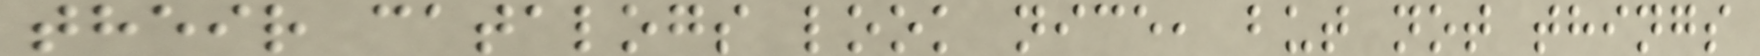their catalogs look nice, but not things
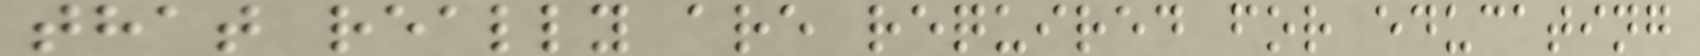that really are required for educating
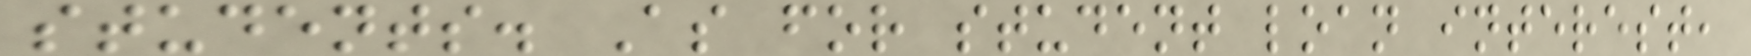students. As for student loan interest,
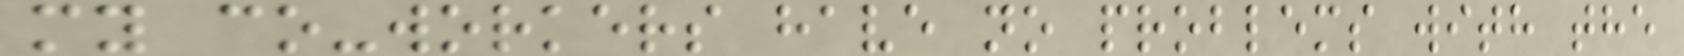my co-workers have no problems with the
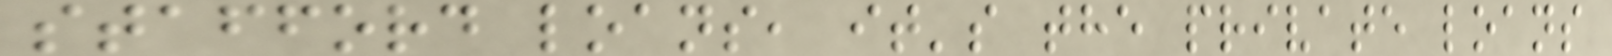stafford loans, it's the private loans
